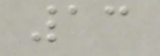13
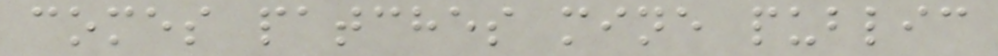comes patches mine public
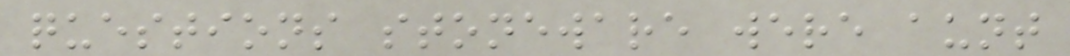questions stoneware were aunt
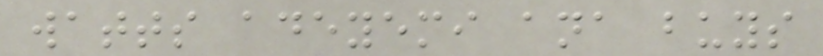watts adeyemi ana buys
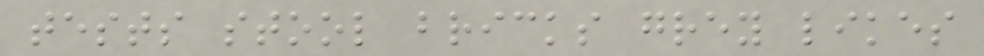tests stool bricks grey likes
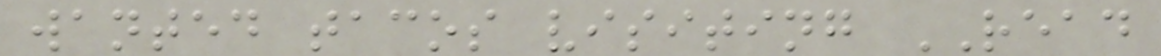wanted tacos visiting READ
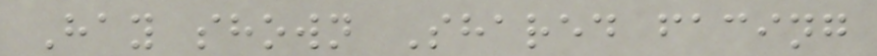Hay shown Shared facing
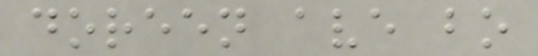doreen ave bo
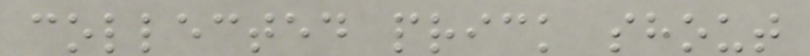collected prick shout
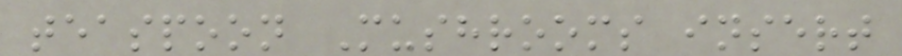teaspoon Mushrooms insert
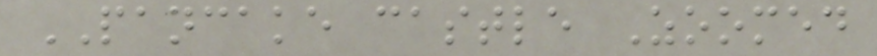PANCAKE castle Zoomed
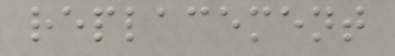replacement
